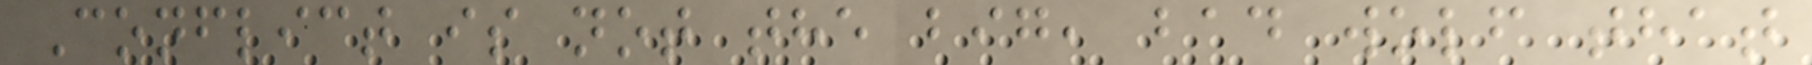Conflict is not the big, bad wolf that
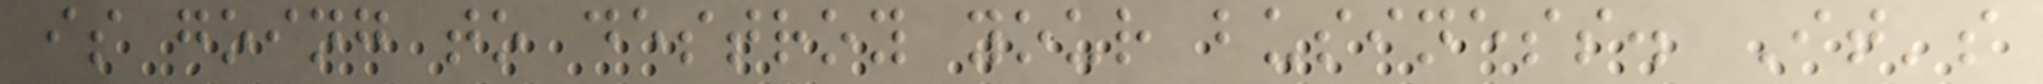is going to destroy your business. It's
